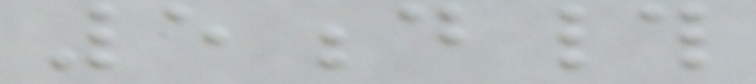5d#
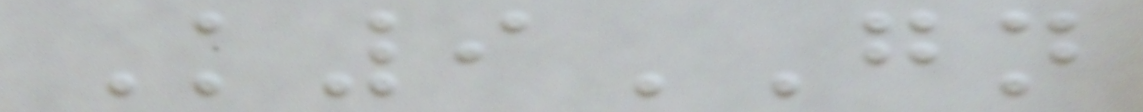K9GN
